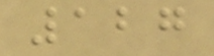127
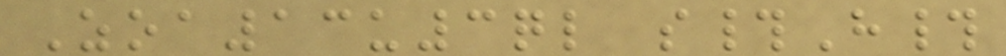Zoa13u3ql s#H#
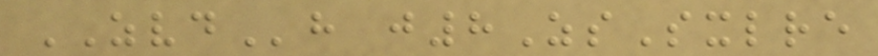ZVDh j8ZsSxlre
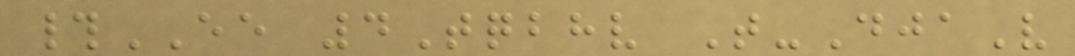#EE 4Tqbhv T-DjaV
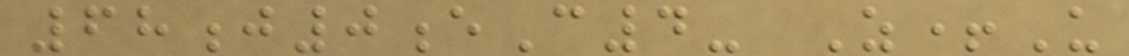68j0eC4- Z+U
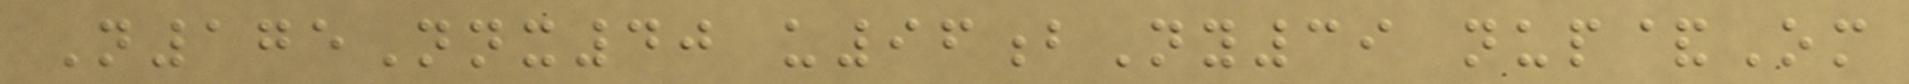N175Nnx40 u96bNy39 nup&Om
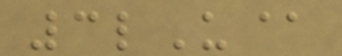3lU@
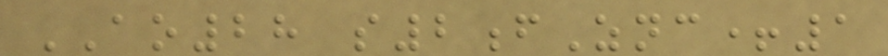AO28 s2fZnc+1
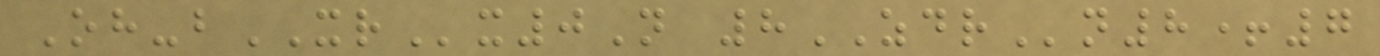Oh-bXRx0N 8ZDRn8+7
